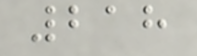218
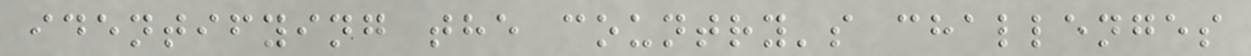identifying the country's challenges
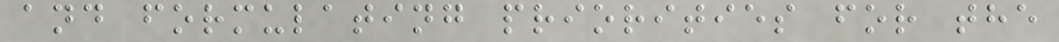and formulating priorities for the
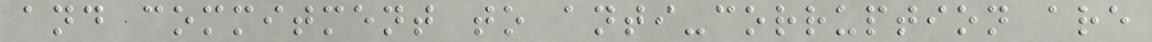and commitment to anti-corruption are
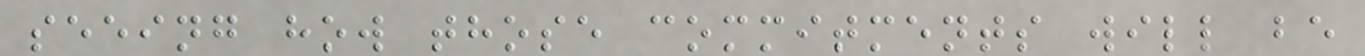seeing how those commitments will be
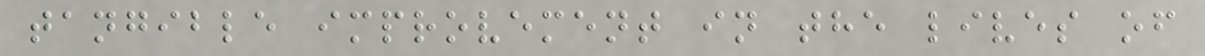tangible improvement in the lives of
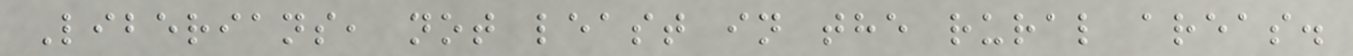Liberians, not least in the rural areas.
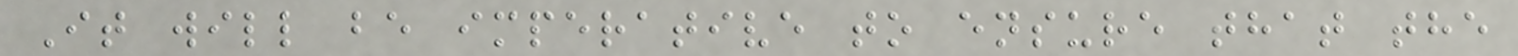It will be imperative to ensure that the
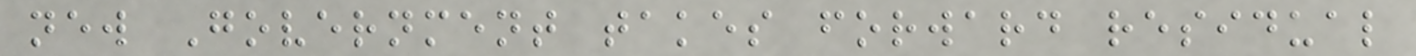new Government takes forward residual
